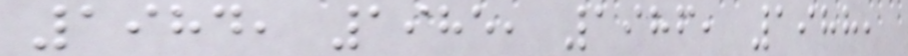1984, 1985, 1986, 1988,
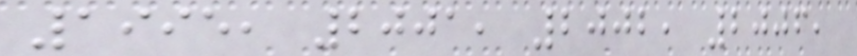1995, 2001, 2002, 2006,
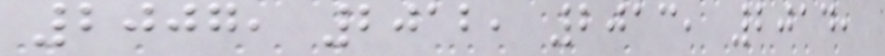2007, 2012, 2013, 2014,
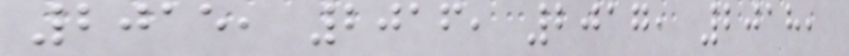2015, 2016, 2017, 2018,
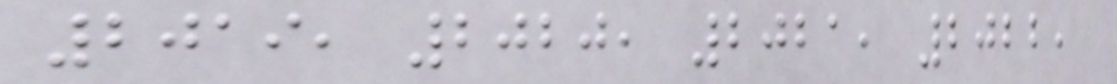2019, 2020, 2021, 2022,
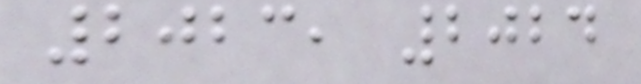2023, 2024
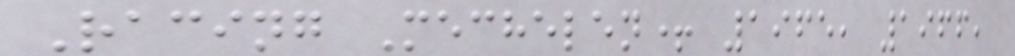Racing Mechelen+ 1965, 1966,
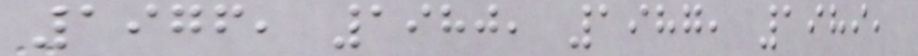1976, 1980, 1987, 1989,
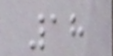18
